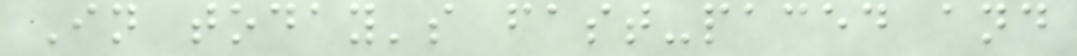In today's fast-paced and
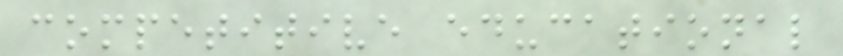competitive educational
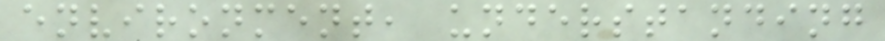environment, understanding
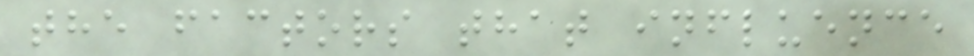the factors that influence
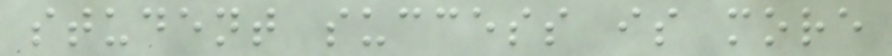student success is more
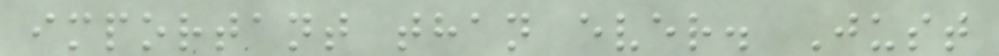important than ever. Just
